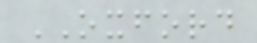OXFORD
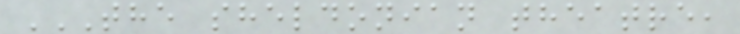THE SHELDONIAN THEATRE,
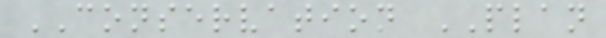CONSERVATION PLAN
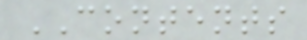CONTENTS
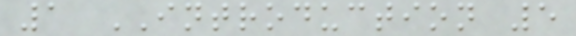1 INTRODUCTION 5
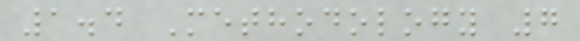1.4 Methodology 7
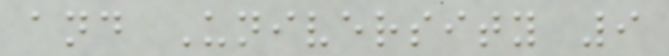and University 9
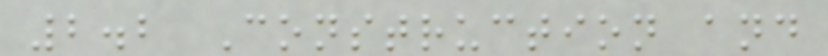2.2 Construction and
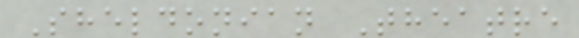Sheldonian Theatre
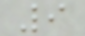9
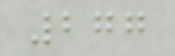277
